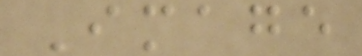Image
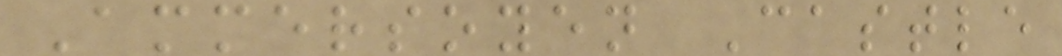Ammersoyen Castle
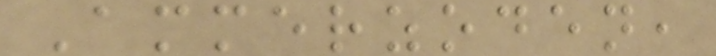Ammerzoden,
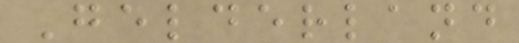Gelderland
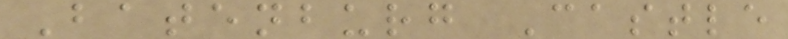Batenburg Castle
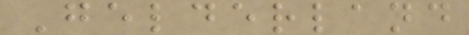Gelderland
